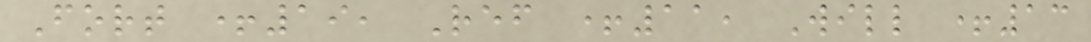Fort +19, Ref +11, Will +13
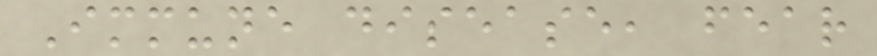Immune disease, fear
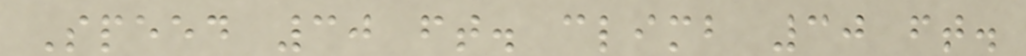Speed 30 ft. climb 30 ft.
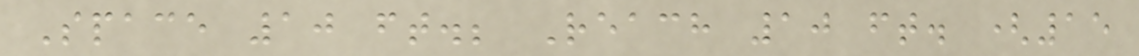Space 10 ft.; Reach 10 ft. (15
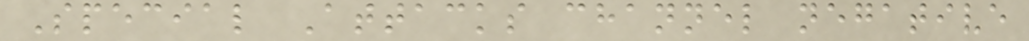Special Attacks channel negative
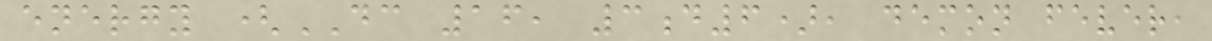energy (DC 16, 3d6), demon fever,
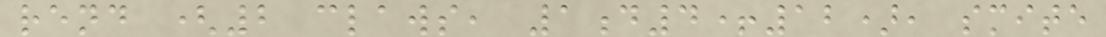rend (2 claws, 1d4+12), smite
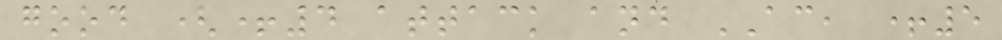good (+4 attack and AC, +5
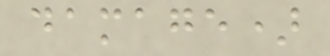damage)
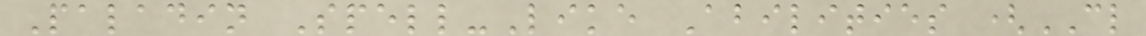Paladin Spell-Like Abilities (CL
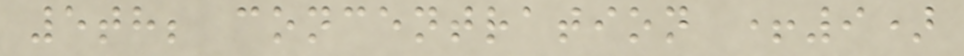5th; concentration +9)
